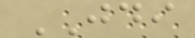JDI
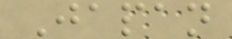Japan
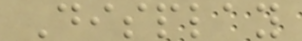Display
